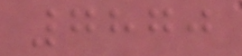7870
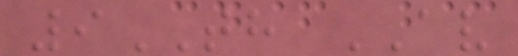9TH AV
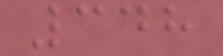348
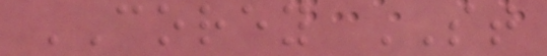COREY ST
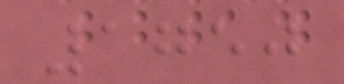1750
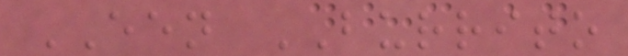EEN BURRITO
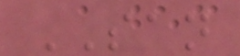SAN
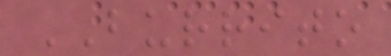BURRITO
